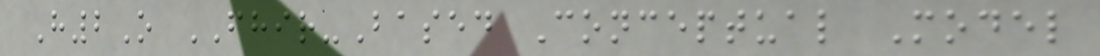H2O FHIR-Based Conceptual Model
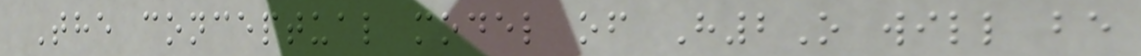The conceptual model of H2O will be
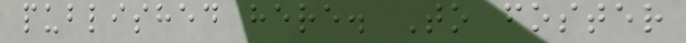published here. To foster
